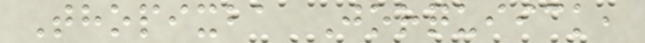Thopixba Jorquiick,
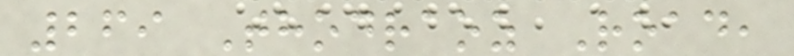269 Thodraoz Road,
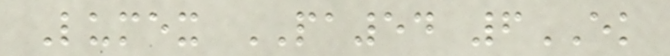Lumex PA54 6EK
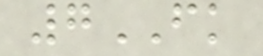7FK
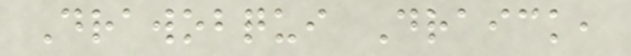Drawobqui Draick,
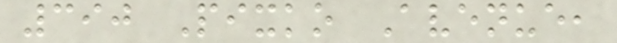390 Pixko Avenue,
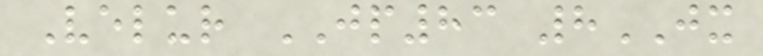Velur JP83 8JX
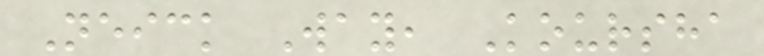Neick Way, Koursha
